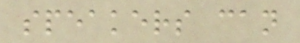speakers can
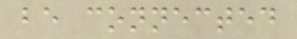be connected
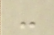-
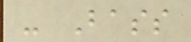- Bass
